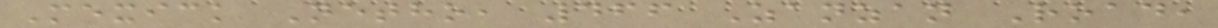Mexick Netho, 466 Zanzan Road,
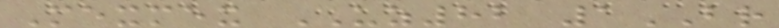Mexmex UZ82 1BR
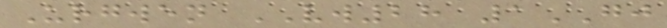Urgwen VW28 1GJ
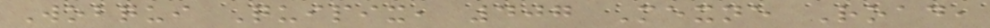Wobqui Quipix, 407 Mexne Road,
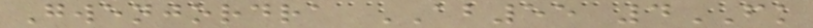Gwenjordra AB55 4FK
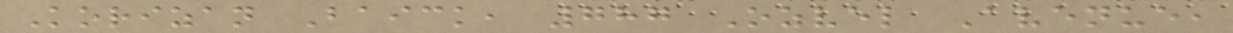Korizan Baick, 787 Ozvel Avenue,
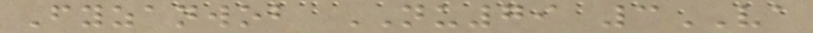Fyzanwob NU79 3VA
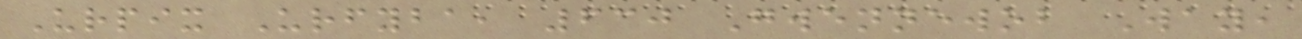Urpix Urfyba, 630 Gwennewob Way,
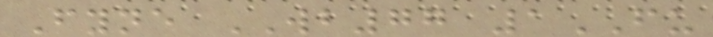Fyne WB77 1FU
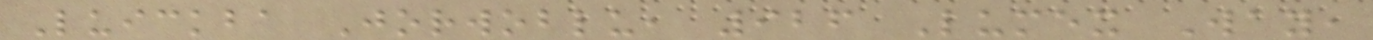Luickba Jorwoblu, 926 Lumex Way,
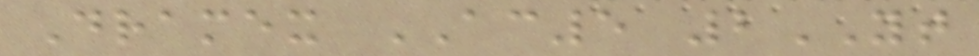Dramex AC5 2YT
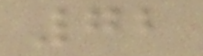72
